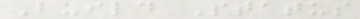Build Status
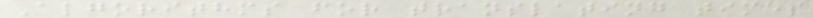Algorithms for translating times
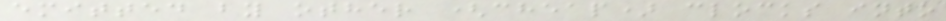emitted by other (cheap) clocks into
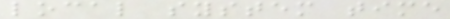local system time
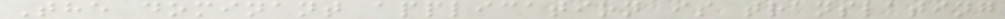The dominant application is translating
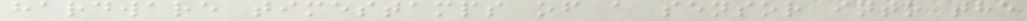hardware timestamps of a sensor into the
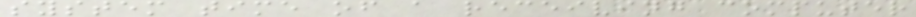system time of a receiving computer
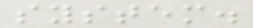system.
